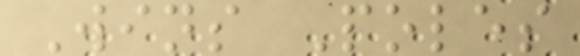Wins Poles
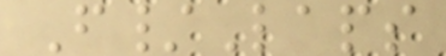F/Laps
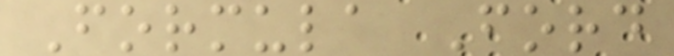Formula Ford
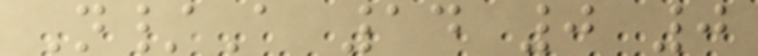N/A 14 0 0
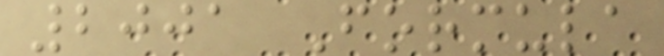2001 Formula
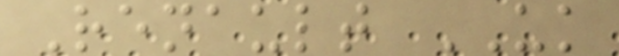Renault UK
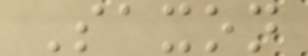Saxon
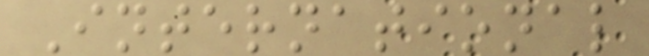International
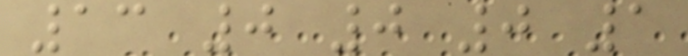13 0 0 0 1
